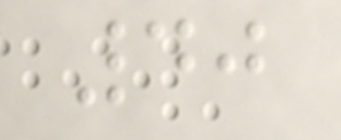40
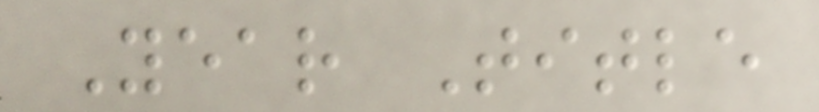Year Title
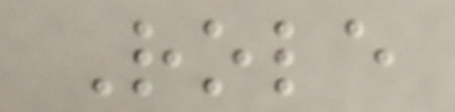Role
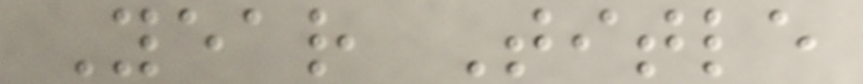Year Title
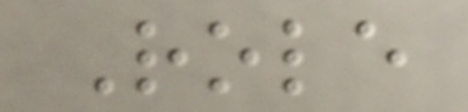Role
